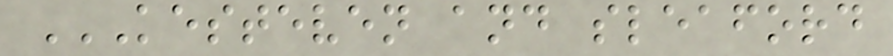KESTEVEN AND SLEAFORD
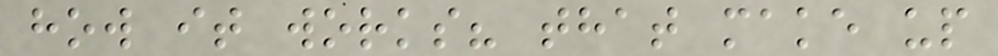how it works? that make up
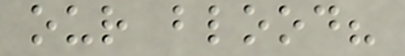our blood?
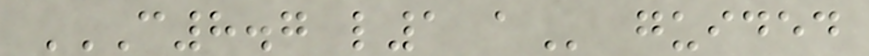C8.7 L1 A guided
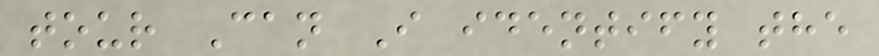tour Can I identify the
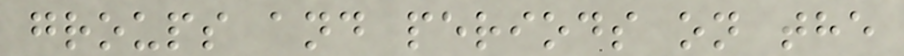groups and periods on the
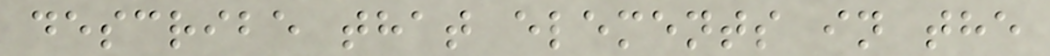describe that elements in the
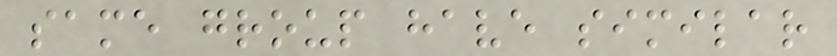same group have similar
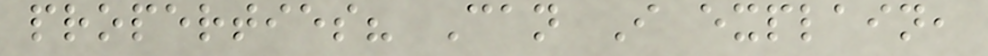properties? Can I explain,
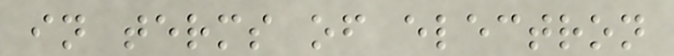in terms of electron
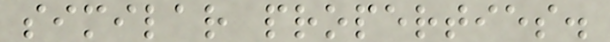similar properties.
